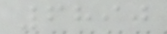6890
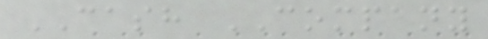CASH COMPANY
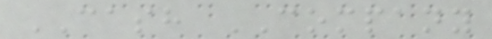CASH COMPANY
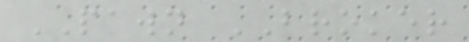PAWN BROKER
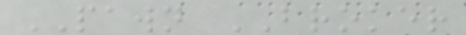PAWN BROKER
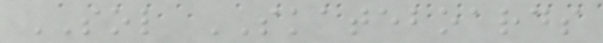SOL SKATEBOARDS
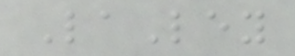LaLey
